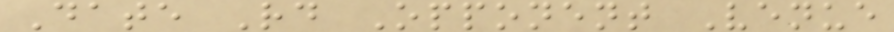Date Rd Opponent Venue
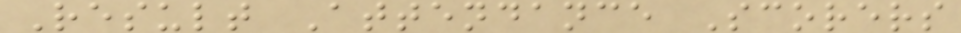Result Attendance Scorers
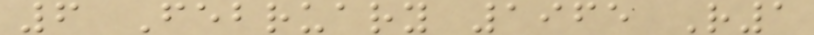6 February 1965 R1
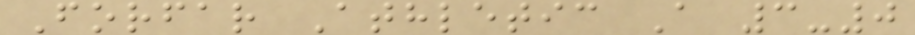Forfar Athletic A 3-0
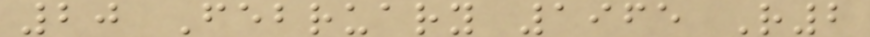20 February 1965 R2
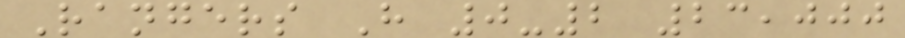Rangers H 0-2 23,000
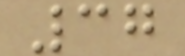37
